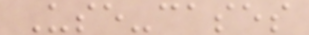Use-cases
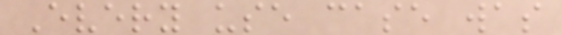Every use case was
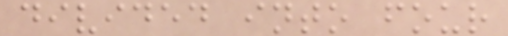divided into four
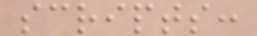scripts:
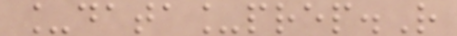_data_prep.R
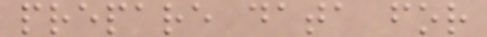prepare data for
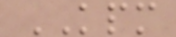KPM
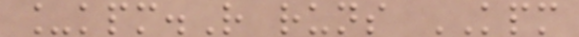_kpm.R runs KPM
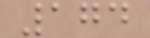174
